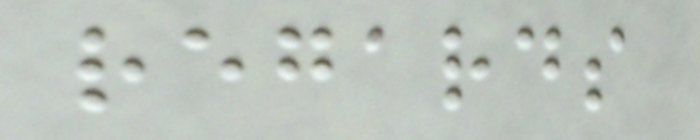regards
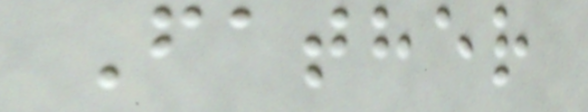Father
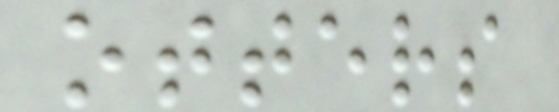otters
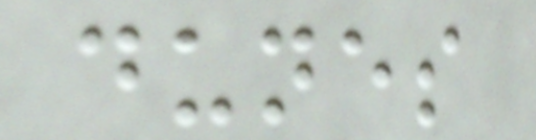dunes
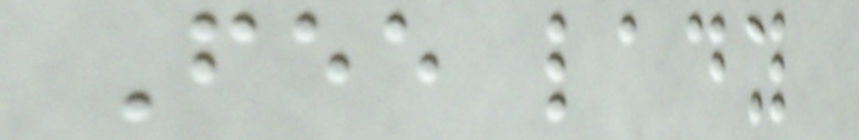Fee lady
